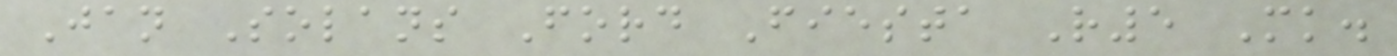Jan Solans Ford Fiesta R5 Mk.
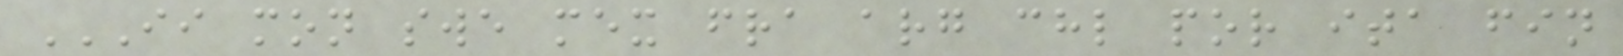II MON SWE MEX FRA ARG CHL POR ITA FIN
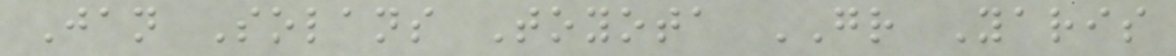Jan Solans Toyota GR Yaris
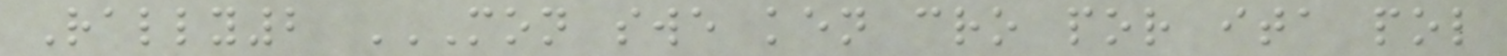Rally2 MON SWE KEN CRO POR ITA POL
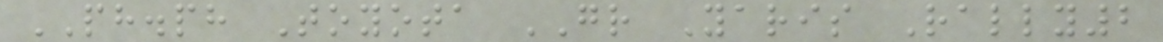PH.ph Toyota GR Yaris Rally2
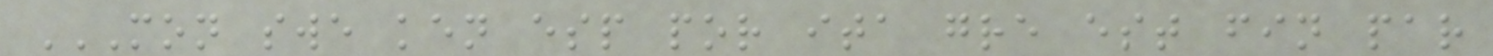MON SWE KEN ESP POR ITA GRE EST FIN PAR
